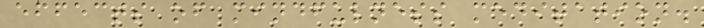effects of mindfulness meditation.
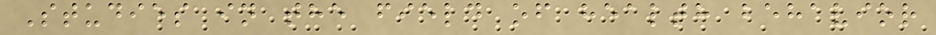Studies in the field of health behavior
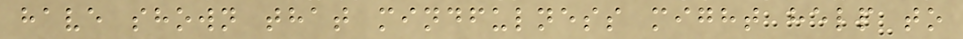have shown that mindfulness might help to
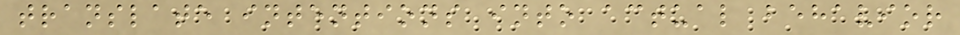translate intentions into actual behavior
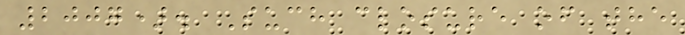2007). Such closure of the
